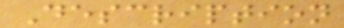Description
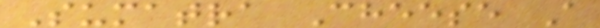Sumatra Cheese A
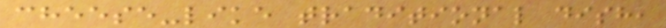cheese-like traditional dish,
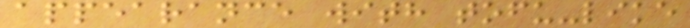appearance with tofu-like
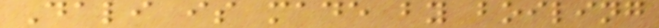Dali is made by boiling
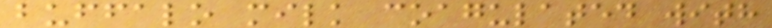buffalo milk coagulated with
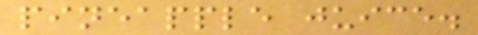pineapple juice.
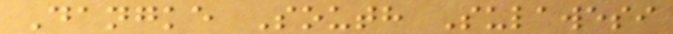Dangke South Sulawesi
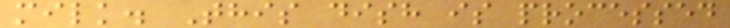milk. This dish is processed
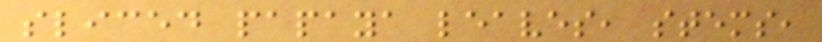sliced papaya leaves, stems,
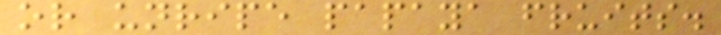or unripe papaya fruits.
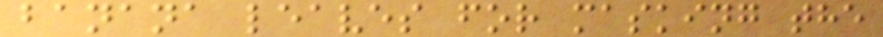banana leaves for masking the
